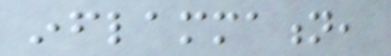inflammation,
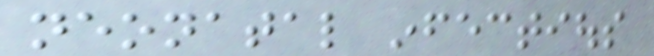neonatal infectious
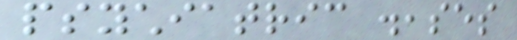psychiatric diseases
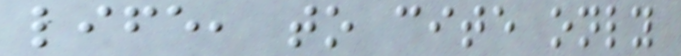life, to cite only
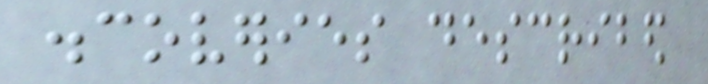discoveries described
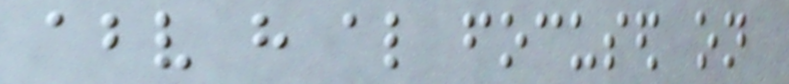above have also focused on
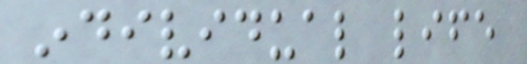individual life
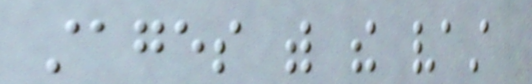stages with the vast
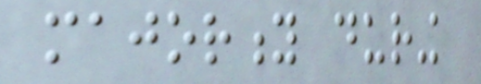majority during
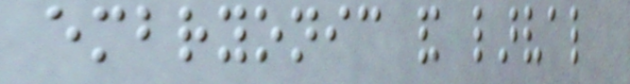embryonic and larval
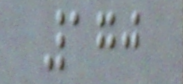170
